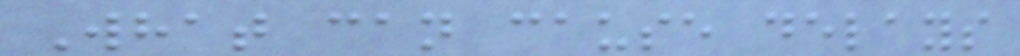What can cause delays
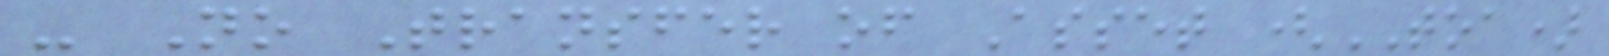- No Transfer of Asset (TOA)
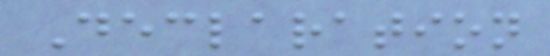Declaration
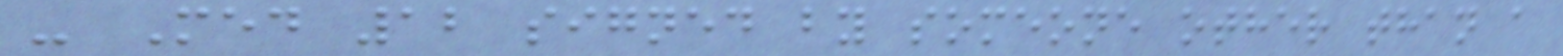- Med 12 signed by someone other than a
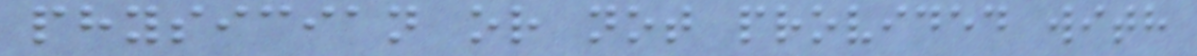physician or not provided with
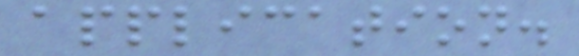application.
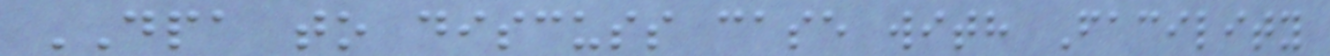DPA to discuss case with Facility
